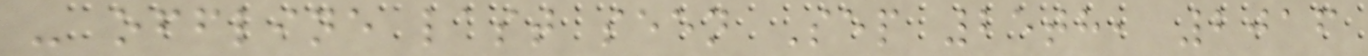- offline last seen Sep 25th, 2016
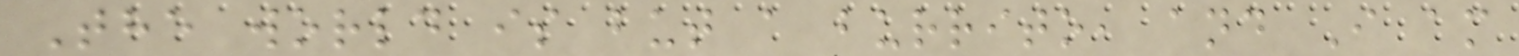The world is but a burrito, and I am
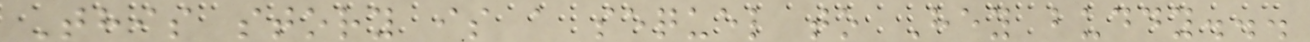This story is a sequel to Hey buddy...
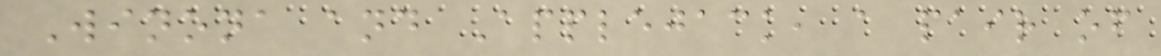Winona and Applejack, a pair of
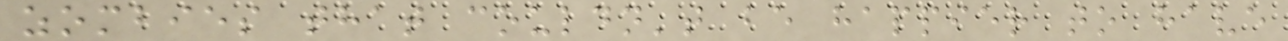zombies that couldn't be happier to have
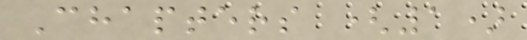Chapters (1)
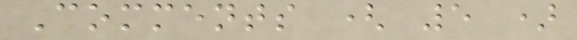Comments ( 5 )
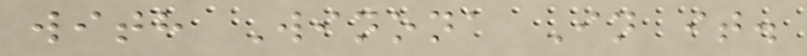with Winona In it.
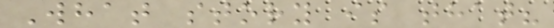What story is that?
